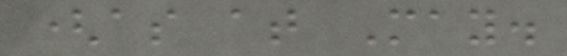(as at May.
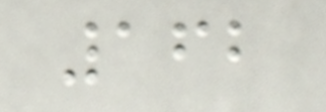162
